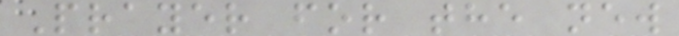Prayer for the new
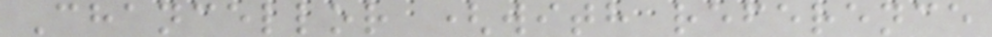Chancellor (with reference
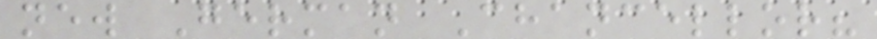new German Chancellor?
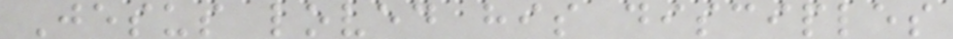Jesus loved his disciples
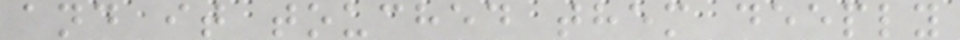and it touched them deeply
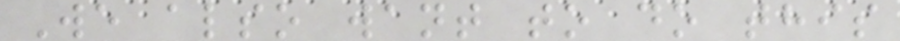We also want to do this
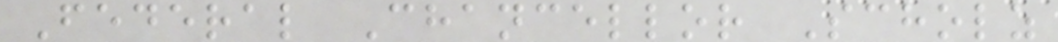Federal Chancellor Scholz
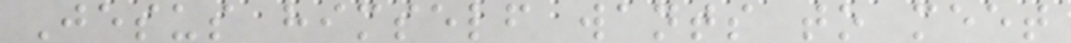Jesus himself wants to meet
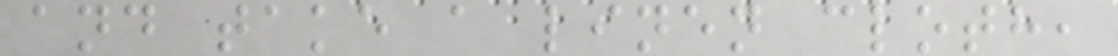and take a linen cloth,
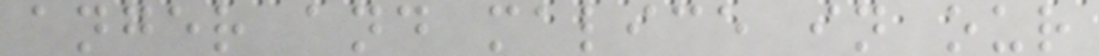anger and malice in our
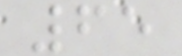65
